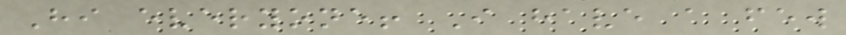Hi everyone! I have a few
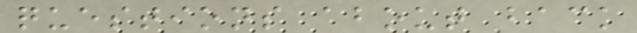questions about back
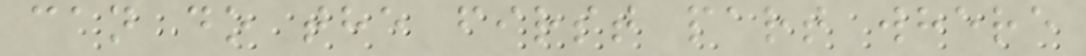can do the first part where
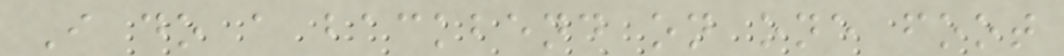I do a backbend on one foot
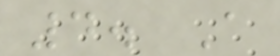4. A
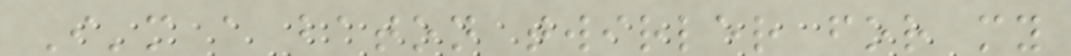I'm a baton twirler for my
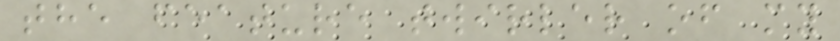the feature twirler of my
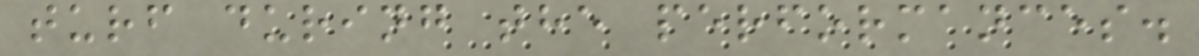turf during the performances.
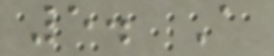5. A
